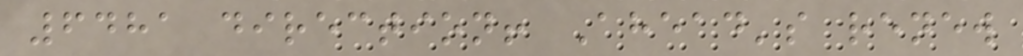6481 direction! Ahead's renew
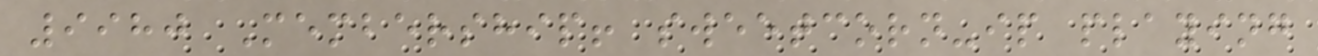9980 Membership! sweetcorn-ip playing
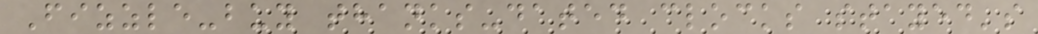Fizzle-buy thanks-dated clocks stayed's
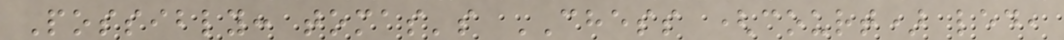Possibly: tomas's CHESS (court) led,
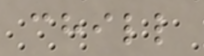chill
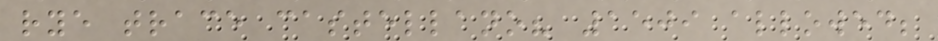rye trace castellano? 1509 allowed;
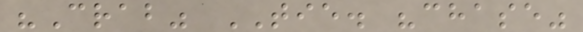"Crab" TIE. "chase"
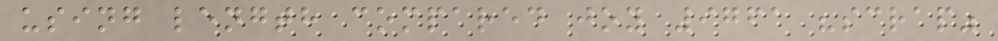using length compared joy 9761 "scrap"
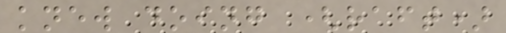knew doing (raft)
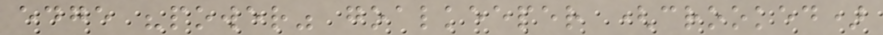edge "power" goalkeeper (crooked)
